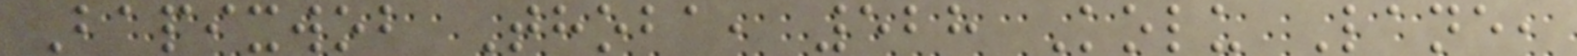Bapixwob Thoba, 528 Kolu Lane,
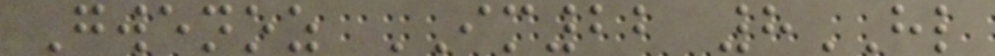Gwenoz IM22 8HL
